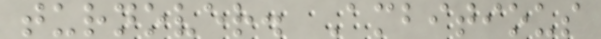turnover. Ambitious
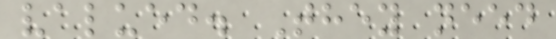valued. They need
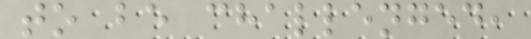to be challenged,
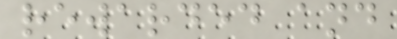rewarded and
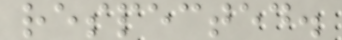respected.
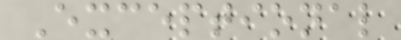Exceptional
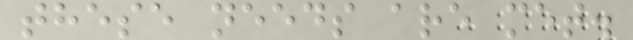these needs are met.
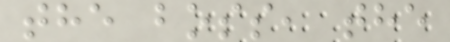the boss, the
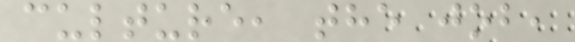culture, the job,
